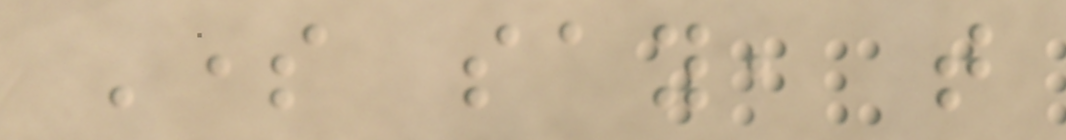Some say, that
